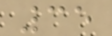35
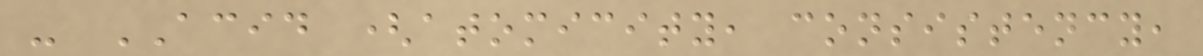- ACID (atomicity, consistency,
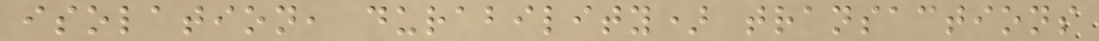isolation, durability) transactions
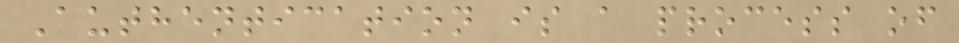Authentication is a process of
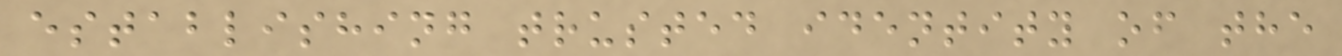establishing trusted identity of the
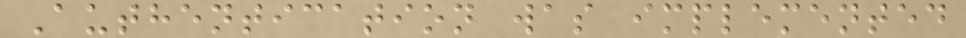Authentication was implemented
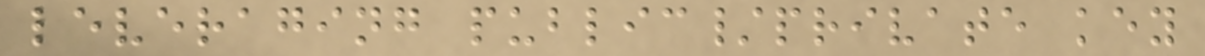leveraging public/private key
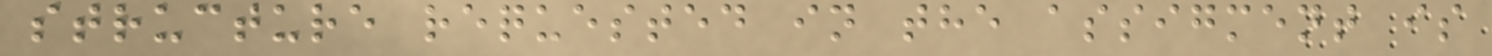structure requested in the assigment is
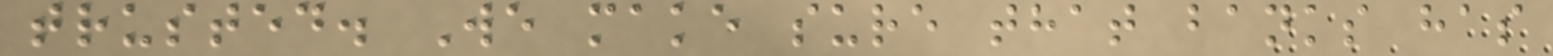trusted. We make sure that banks has
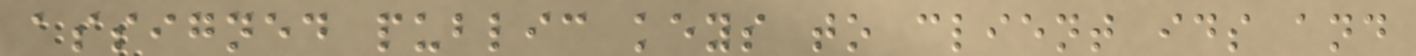assigned public keys to client ids and
